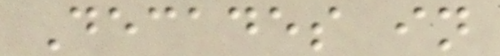Decades in
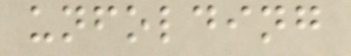unfolding
